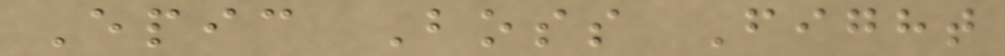Epic Boss Fight
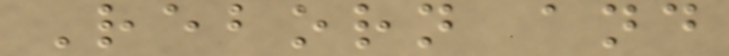Reborn and
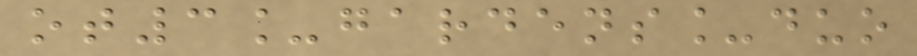ot3_gardens_duo
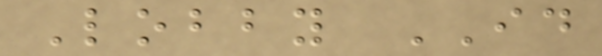Lobby ID
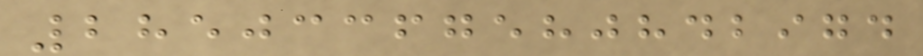28503367580842974
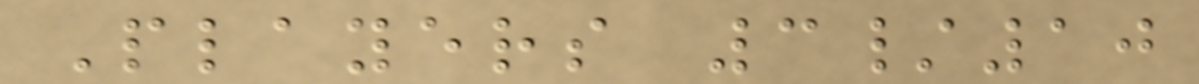Players 3/10
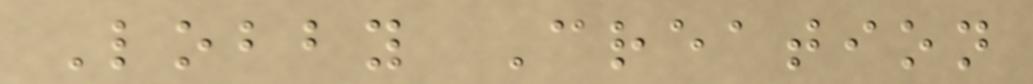Lobby Creation
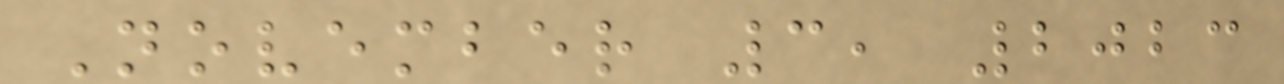November 3, 2023
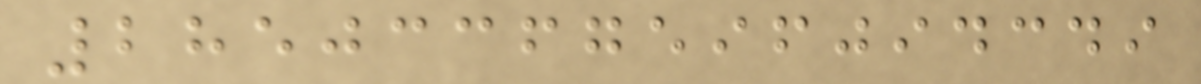28503367596094349
